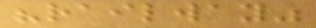"railway"
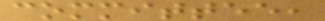committee,
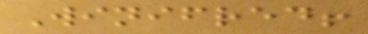Winifred!
